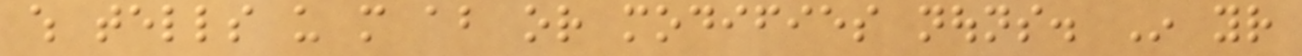which tells us more about or modifies nouns. In your
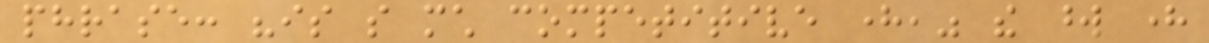phrase: "is so much competitive here," the word here
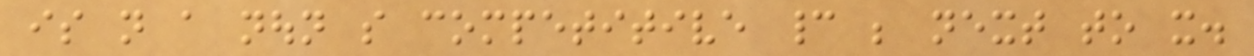is not a noun so competitive cannot be next to it.
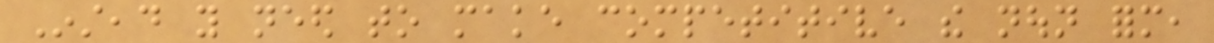Instead you need to make competitive the noun form,
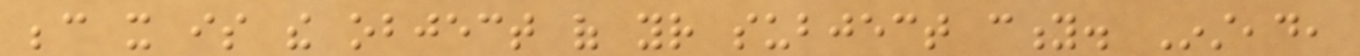because it is the object of your subject city. Instead,
